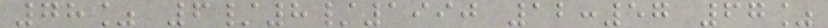78% 6/8/1990 12:57 67%
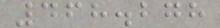468.278
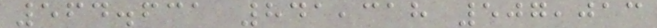564.631 841,318 507,013
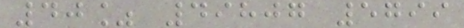40% 49807 5799
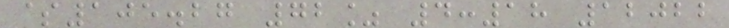$105.27 72% 4:18 12022
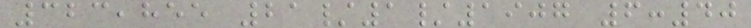323,855 21/1/1907 6:40
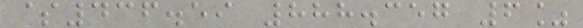$436.59 888.357 6%
